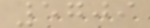5709
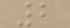2
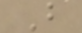B
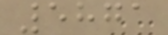5871
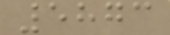5873
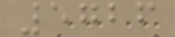5726
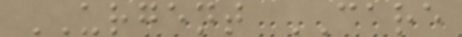URGENT CARE
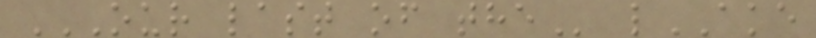OUR LAST OF THE lAKE
